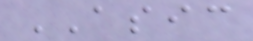ASIC
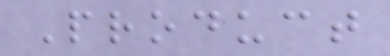Product
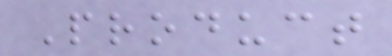Product
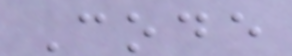Code
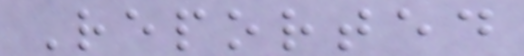Reported
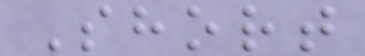Short
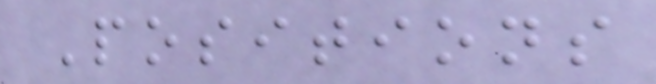Positions
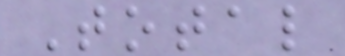Total
